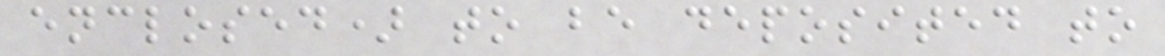enclosed) to be deposited to
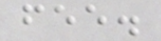fee.
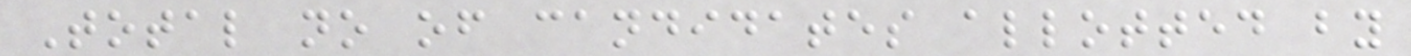Total no of candidates allotted by
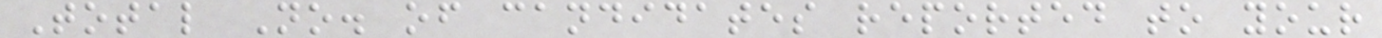Total No. of candidates reported to your
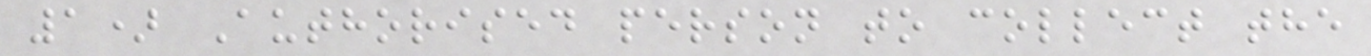1) Authorised person to collect the
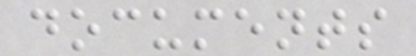documents
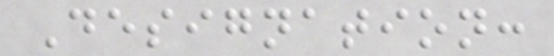Designation:
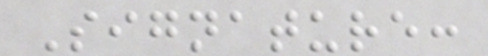Signature:
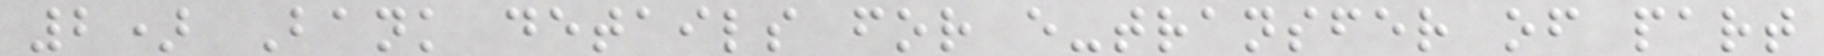2) Bank details for e-transfer of part
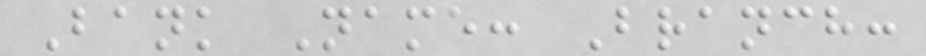Bank Name: Branch:
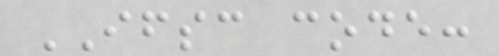IFSC code:
